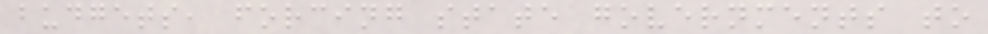budgets, forcing state governments to
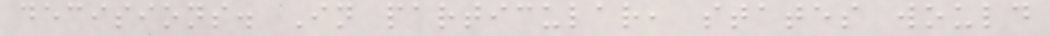decisions. In particular, states would
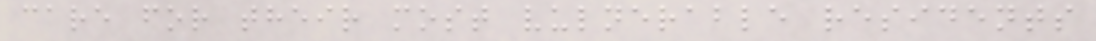care for their most vulnerable residents
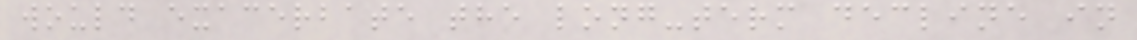would exacerbate the long-term decline in
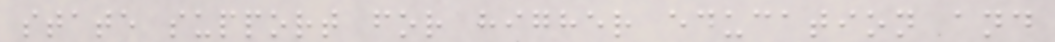state support for higher education and
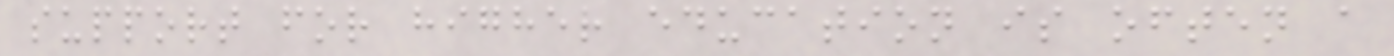support for higher education is often a
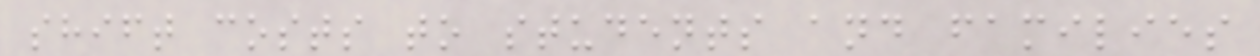shift costs to students and families
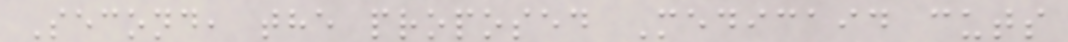Second, the proposed Medicaid cuts
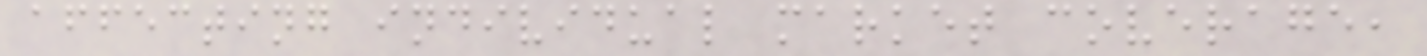affecting individual market coverage,
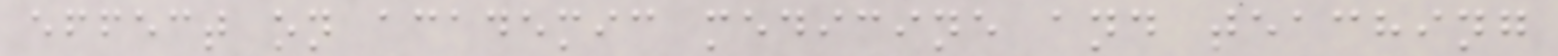effect on academic medicine and teaching
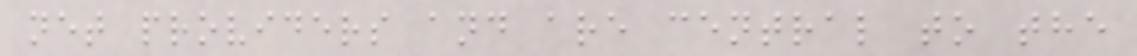net providers and are central to the
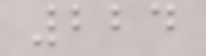224
